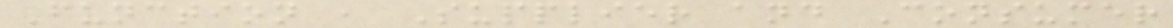Function , Supplier and Consumer
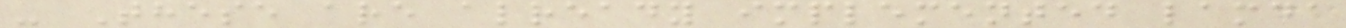- These are already implemented lamda
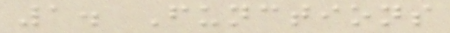1. Functions
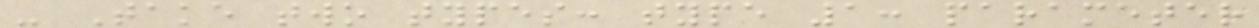- Take two types: type 1: parameter
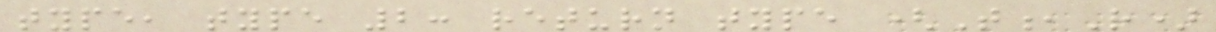type, type 2: return type (T,R)
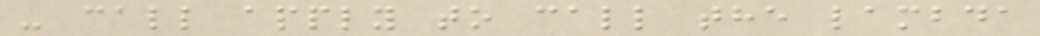- call apply to call the lambda
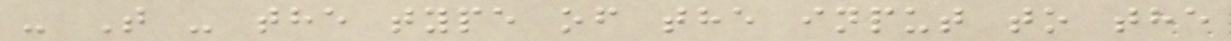- T - the type of the input to the
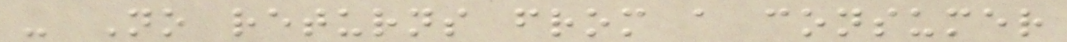- No returns from a consumer
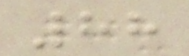88
